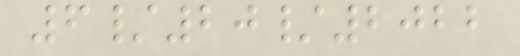6/20/2022
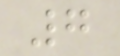7
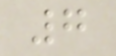7
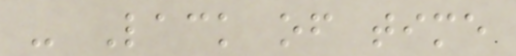- Lack of time
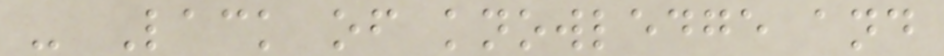- Lack of knowledge and
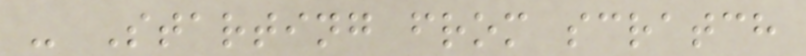- Starting from scratch
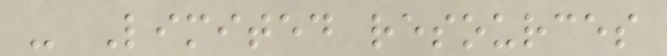- Limited resources
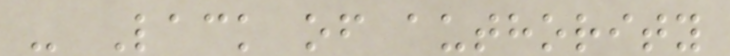- Lack of authority
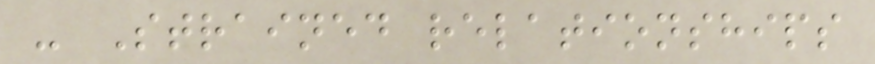- Strained relationships
